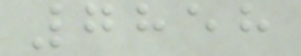7858
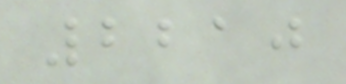2210
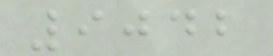9042
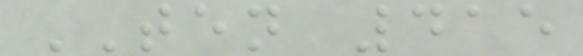TEN 415
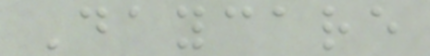Daycare
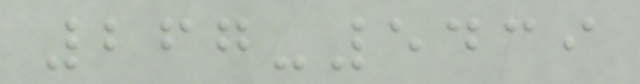267-5439
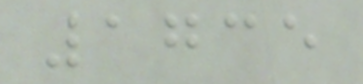1735
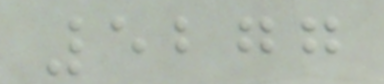5277
